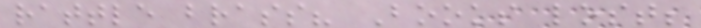rattle brass? Books lost;
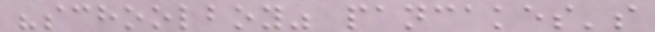"schoolboy" pancakes's
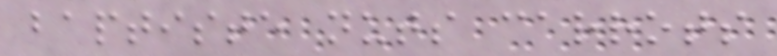baptiste nuts carrots
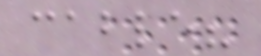cable?
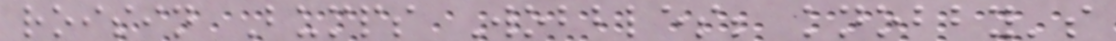roisin Bumps Wobbles; knobby's
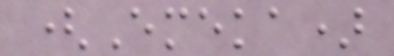(Emeka)
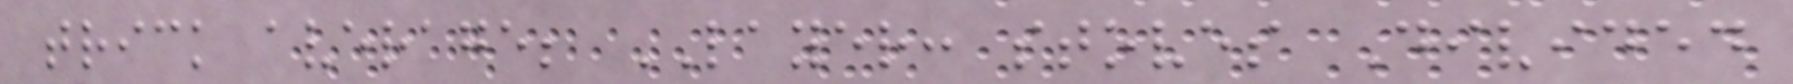trick average; LAYER: stoves Divided
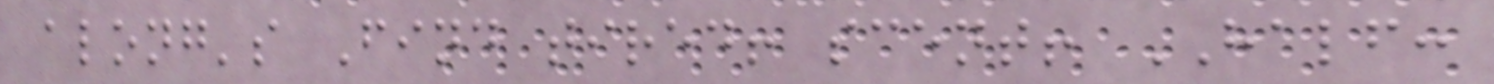along's Find tired! scent! HALF:
